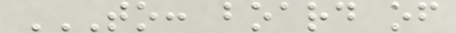TO: BOARD OF
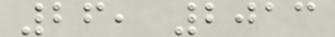26, 2013
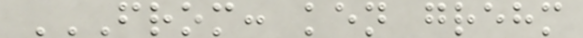FROM: KEN GREHM
